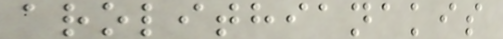arolithianakis
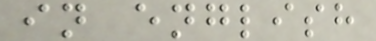in english
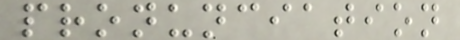pronunciation
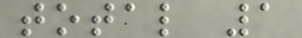total 1
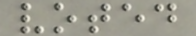voted
